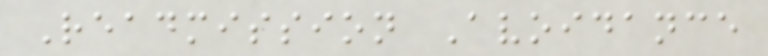Readmission Avoidance
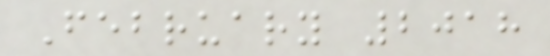February 2018
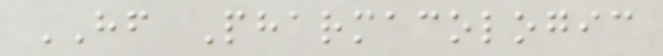HF Pharmacologic
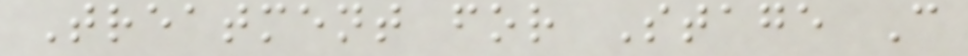Treatment for Stage C
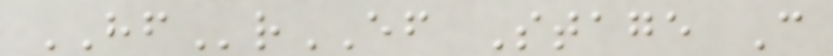HFrEF Stage C
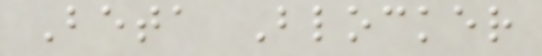Beta Blocker
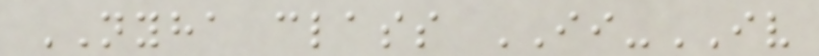NYHA class II-IV
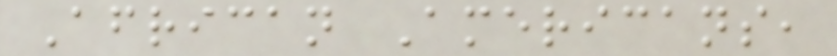African Americans,
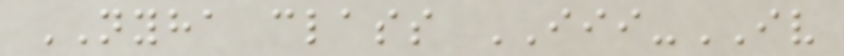NYHA class III-IV
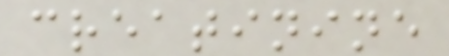creatinine
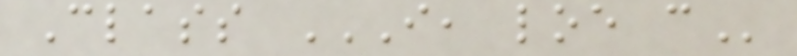Class I, LOE C
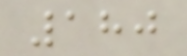180
